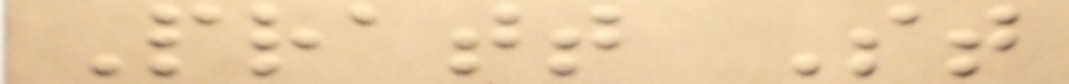Pratt St
